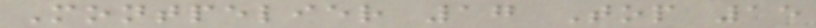Montpelier 17 Top 15
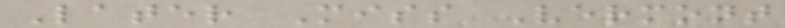Later Miss Vermont
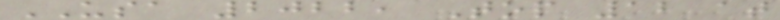USA 2022, Top 12 at
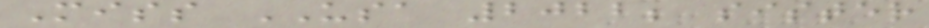Miss USA 2022; sister
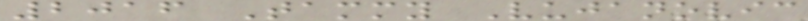2016 Tammy Vujanovic
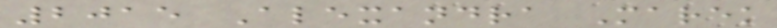2015 Alexandra Marek
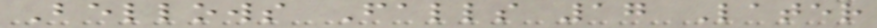Bellows Falls 17 Later
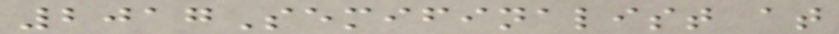2017Semifinalist at
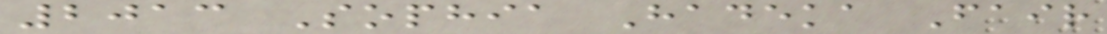2013 Sophia Hadeka Fair
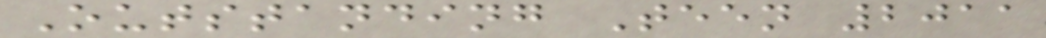Outstanding Teen 2011
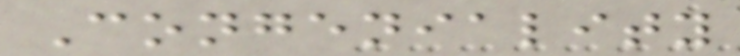Congeniality
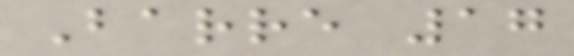Barre 17
